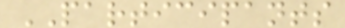PARTICIPANTS
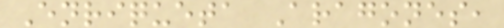Enriqueta Aragones,
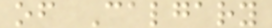of Calgary
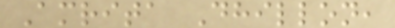Amrita Dhillon,
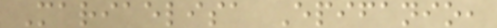Mariaelisa Epifanio,
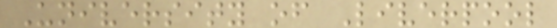University of Liverpool
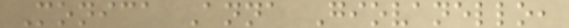Monica Anna Giovanello,
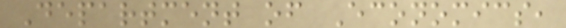Department of Economics,
